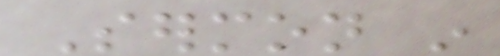Sermon in
